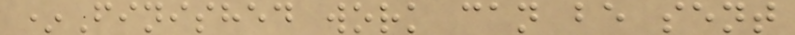*Finished work can be sent
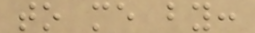to me by:
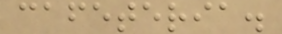cafeteria.
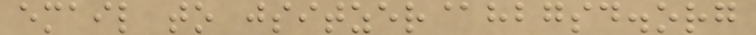email to jsitzer@hbgsd.org
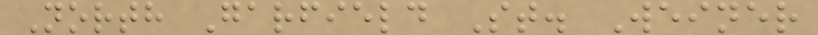North Garfield St. Weiner
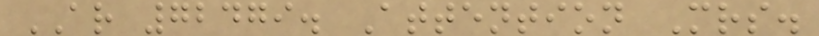AR 72479. Attention Mrs.
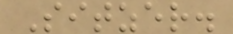Sitzer.
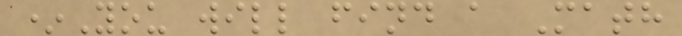*You will find a Math
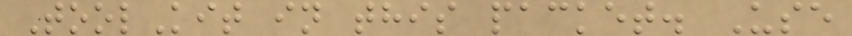ToolKit in this packet. Use
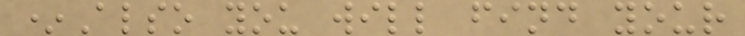*Also you will find your
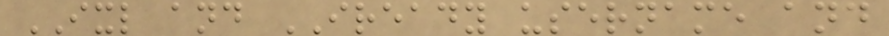IXL and IREADY username and
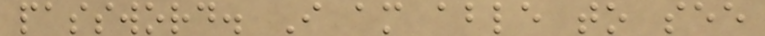password. I am able to see
